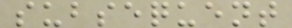subsequent
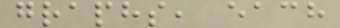graphs, each
